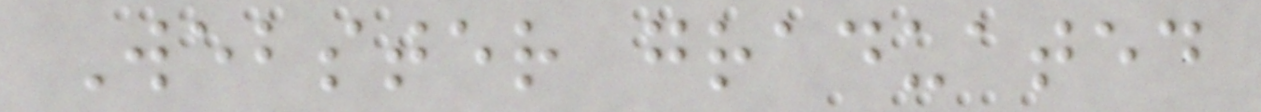Webster graduated
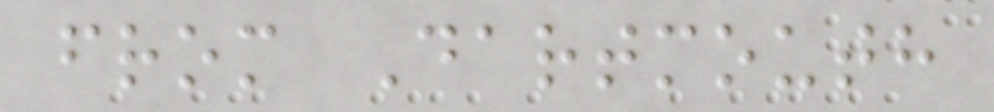from Dartmouth
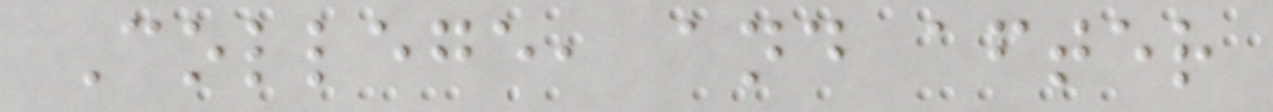College, and after
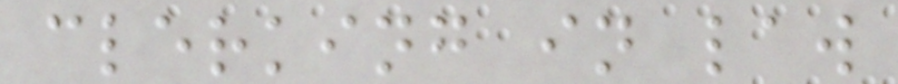clerking in law
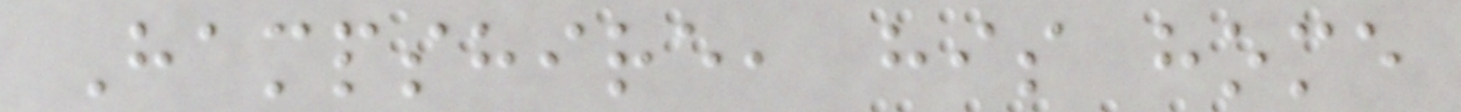Hampshire, his home
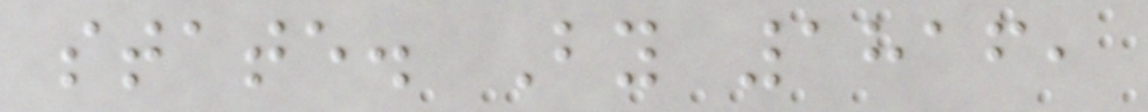state. By 1816,
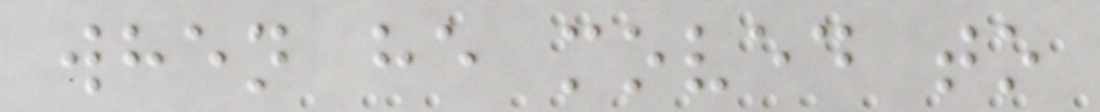when he moved to
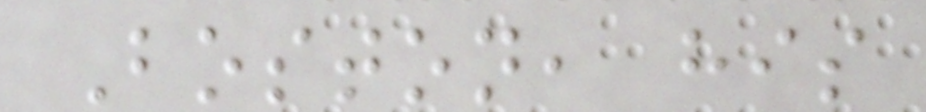Boston, his
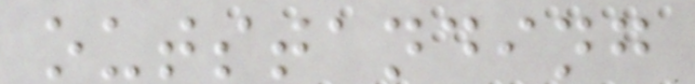outstanding
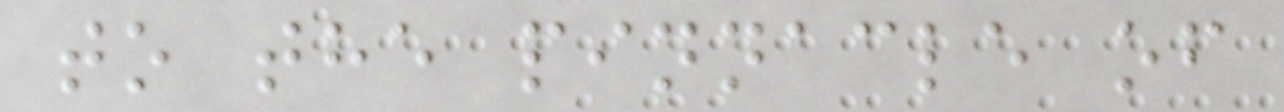to the pinnacle of
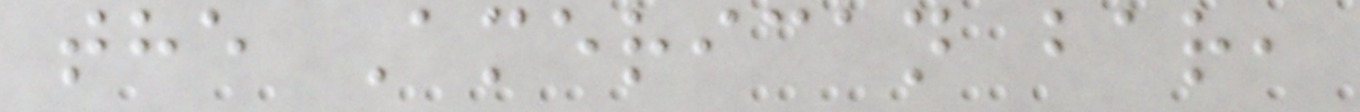the American bar,
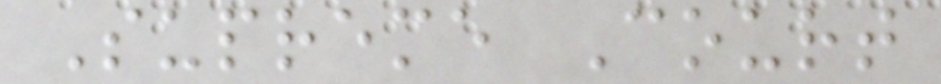Supreme Court
